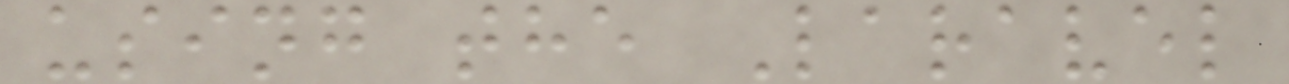using the Laravel
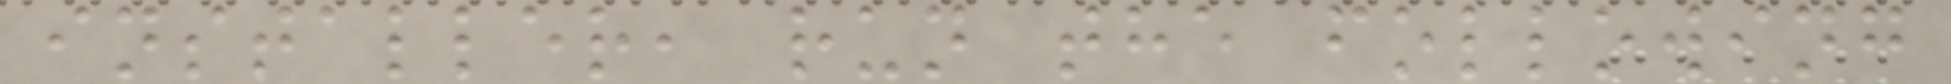installer, run the following
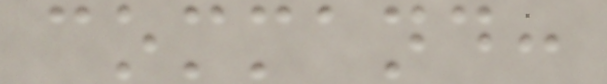command:
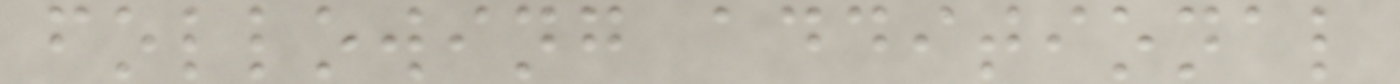following additional
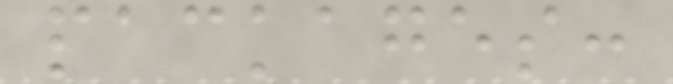packages:
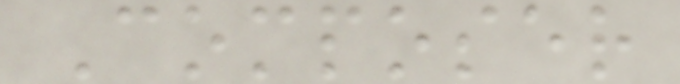Composer
